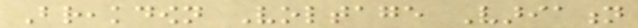Breakdown Voltage Variation
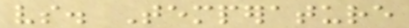vs. Temperature
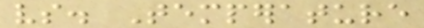vs. Temperature
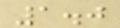1.0
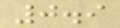0.9
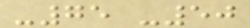-75 -50
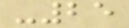-25
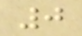0
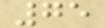75
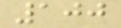100
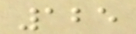125
